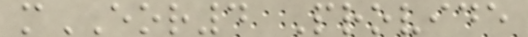mEOR4 Provide
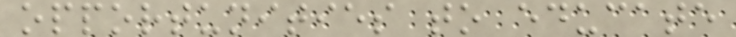opportunities to educate
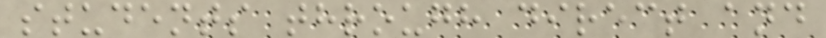students through direct and
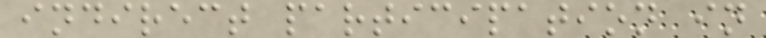indirect participation in
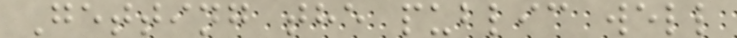Getting the public well
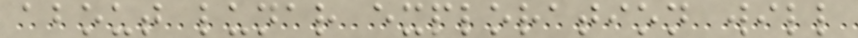about lunar exploration will
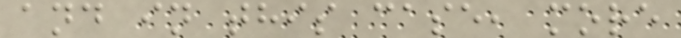and in this case, more
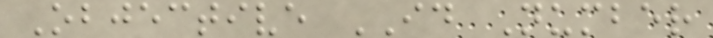Objective ID Number
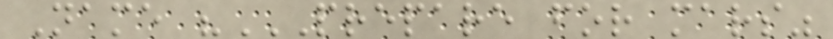Name "PREPARE FOR MARS"
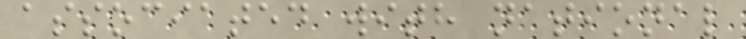associated with national
